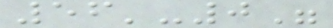56'-0"
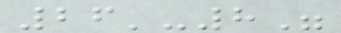26'-8"
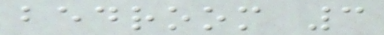bedroom 3
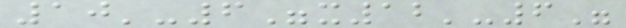10'-6"x12'-6"
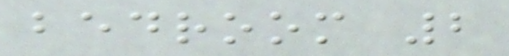bedroom 2
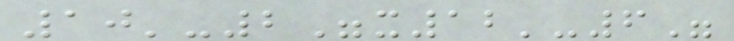10'-2"x12'-6"
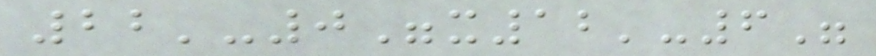22'-0"x12'-6"
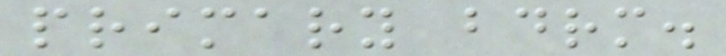primary bdrm.
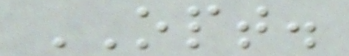OPT.
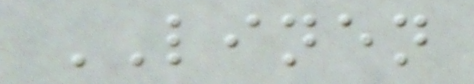LINEN
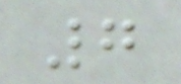7
